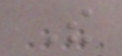The
